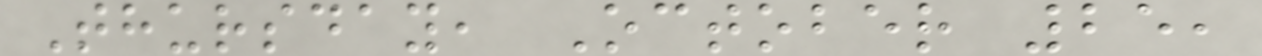Thursday, October 25,
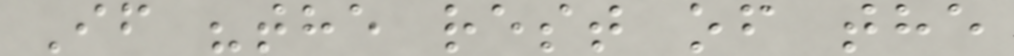If "the rest of the
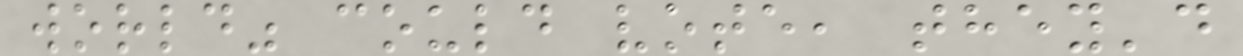world" could vote, they'd
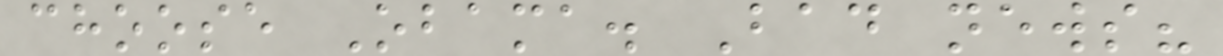choose Obama. Bad news?
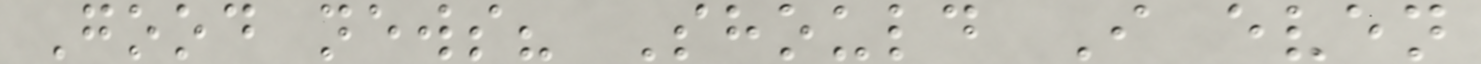Good news? Should I even
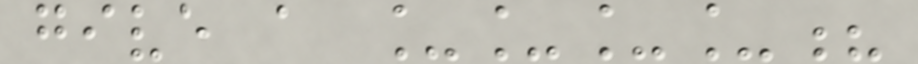give a ____?
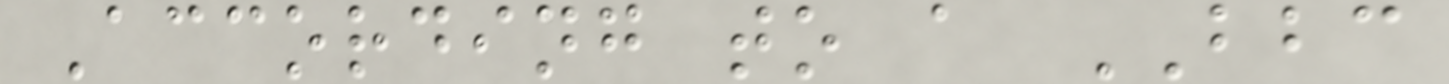According to a BBC
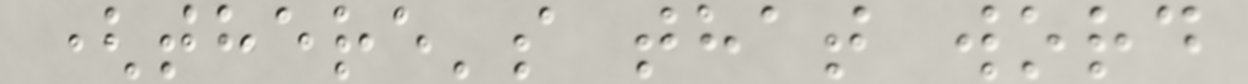(there's that word
